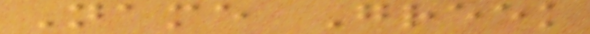Name Greek
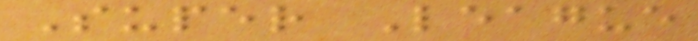Super League
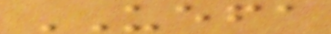UEFA
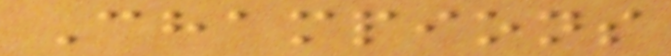Champions
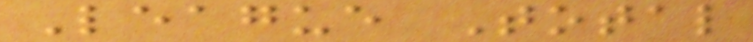League Total
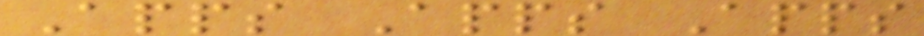Apps Apps Apps
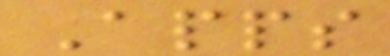Apps
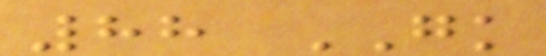88 GK
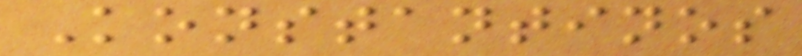Konstantinos
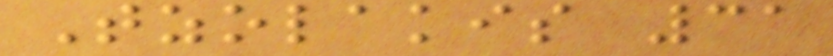Tzolakis 31
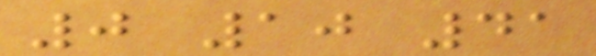0 10 41
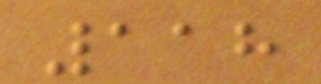118
